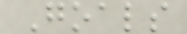Goals
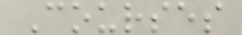Courses
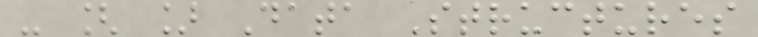- [ ] Data Structures
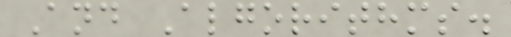And Algorithms.
